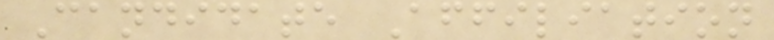Candidate Affiliation
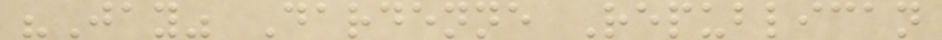"Jay" Dardenne Republican
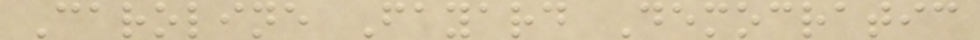Caroline Fayard Democratic
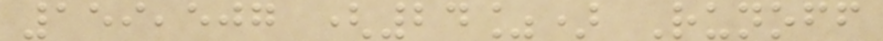159,507 (24%) Runoff
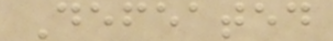Defeated
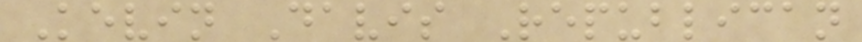Kevin Davis Republican
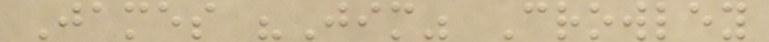James "Jim" Crowley
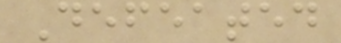Defeated
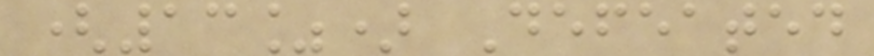(13%) Defeated
